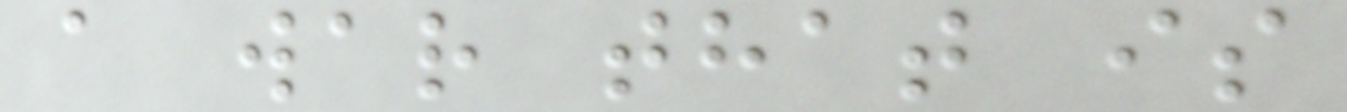a war that is
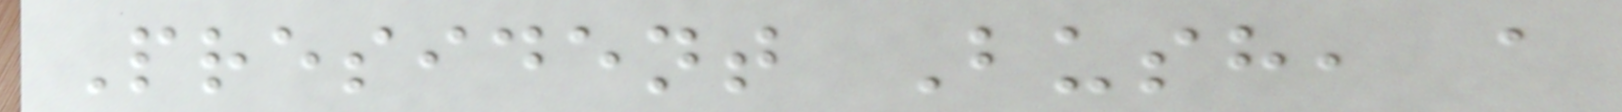President Bush, a
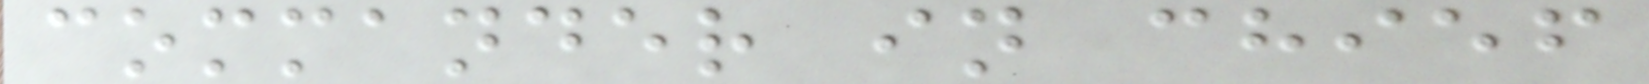commander in chief
